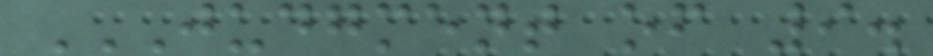JUDGMENT OF 9.
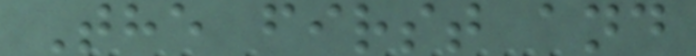The first and
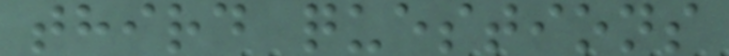third questions
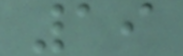19
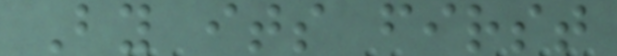By its first
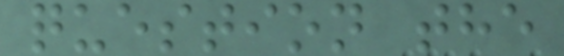question the
